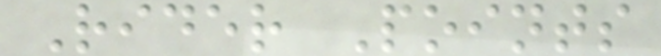Rider Points
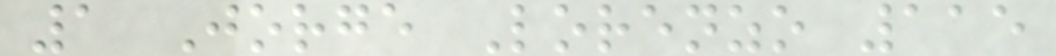1 Jorge Lorenzo 115
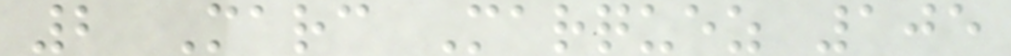2 Marc Marquez 105
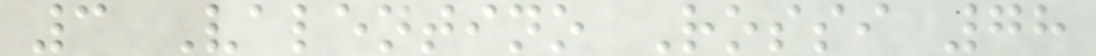3 Valentino Rossi 78
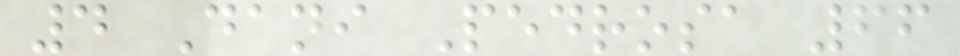4 Dani Pedrosa 66
